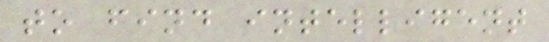to find intelligent
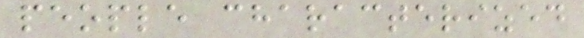people characterized
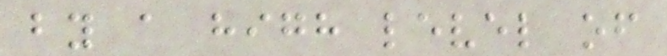by a high level of
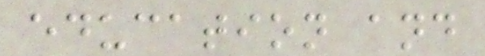education and
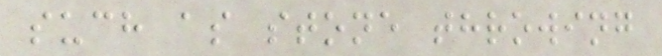such as stone throwing
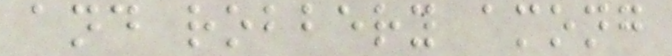and robbery among
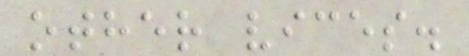other vices.
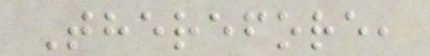Therefore,
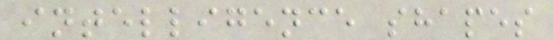intelligence shapes
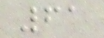61
